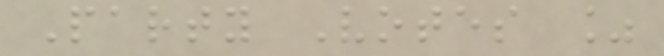Party Votes %
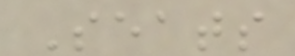Seats
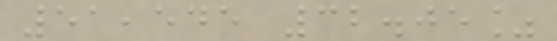51,545 32.05%
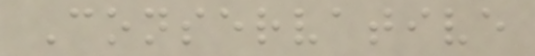Conservative
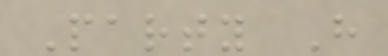Party H
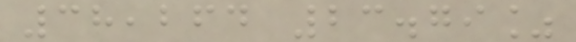38,264 23.79%
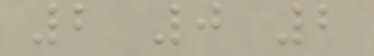2 0 2
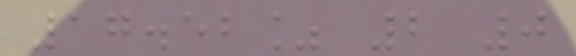17.52% 2 0
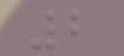2
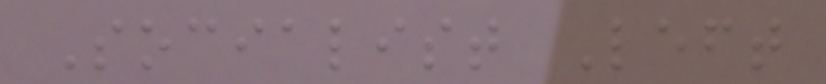Socialist Left
